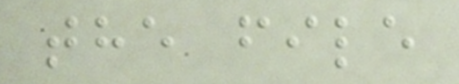the file
